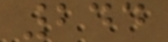244
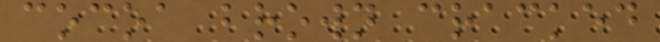cocoa brown cracked
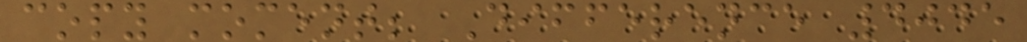copy moment; Difference 4045
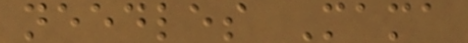needles Mama
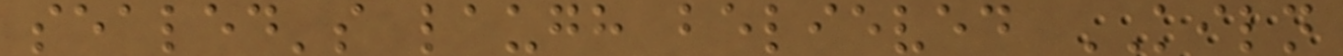sealed's laugh believed KILN
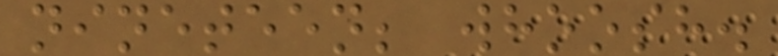nineteen; whoosh.
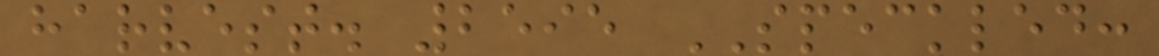harvest. 2595 SPECKLED:
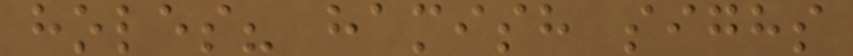holes? hamish sighs
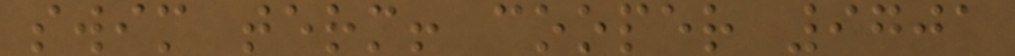swim term! cooper 9701
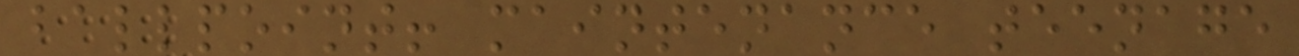ballpoint! maintenance teenage
